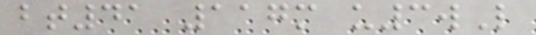bt41 117m u3wL
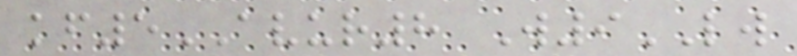kf5AVUR8 W9LW
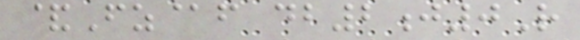&Fz@f db2j0R
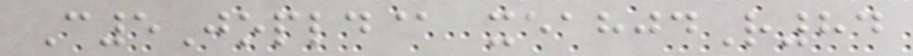C5Jopld@ xeahjdR84
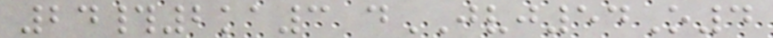24#2ka3 dJVJ54O4
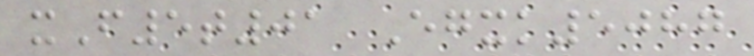xF5t01 Egxk5087
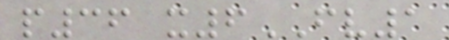p36 x6FV1
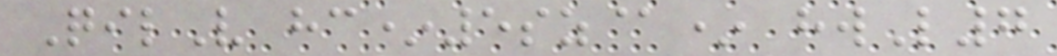QilV hc*5sz@* hwL7
